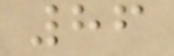86
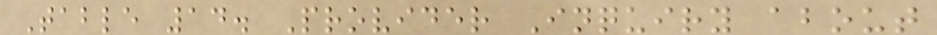Table 14. Provider Inquiry about
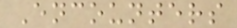Encounters
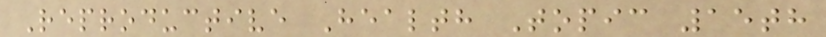Reproductive Health Topic 15th
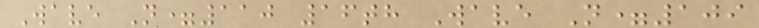Wave N=110 16th Wave N=109
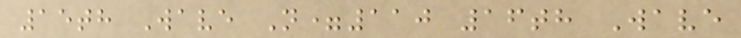15th Wave N=110 16th Wave
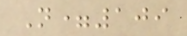N=109
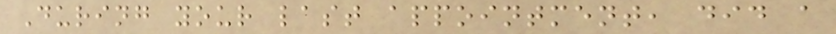During your last appointment, did a
